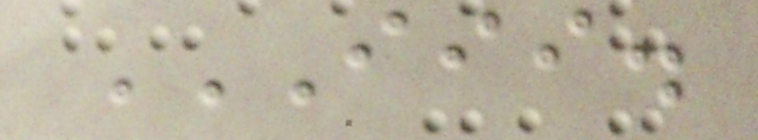III.
